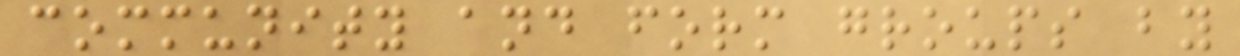community and form groups by
